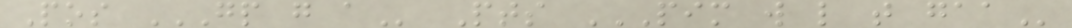Pos GP G A Pts PIM W L T GAA
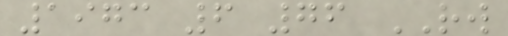1973 6 76 RW
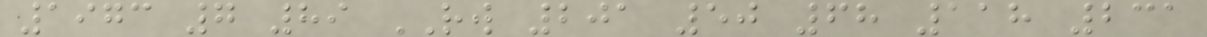1973 7 89 RW 201 50 68 118 231
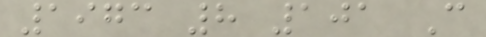1973 8 101 C
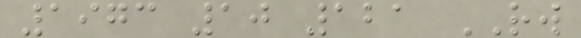1973 10 121 RW
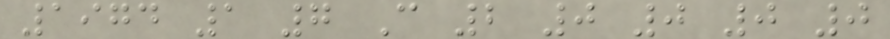1974 1 7 C 2 0 0 0 0
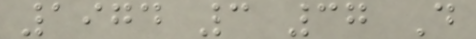1974 3 37 D
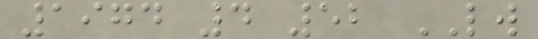1974 4 52 LW
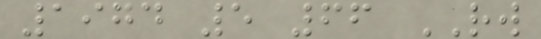1974 5 66 RW
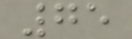75
